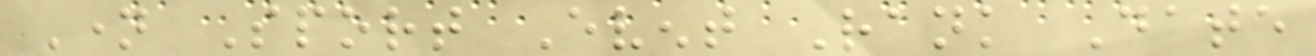Name Sport Event Rank Date
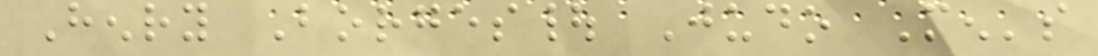Henry Borges| Judo Men's
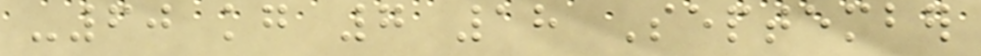-60 kg 7 18 September
